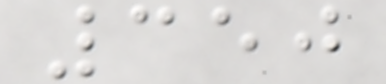350
